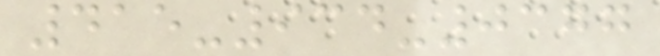415-934-0377
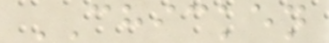CHICKEN
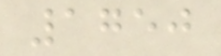1750
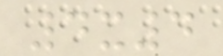4x4
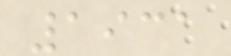1931
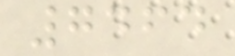7464
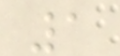1
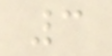3
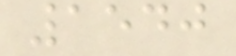1540
